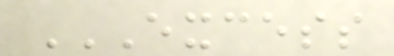EXCESS
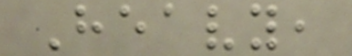Heavy,
